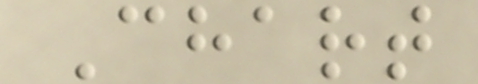Chart
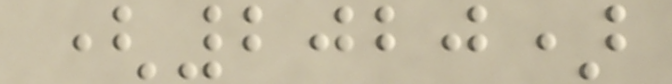(2020)
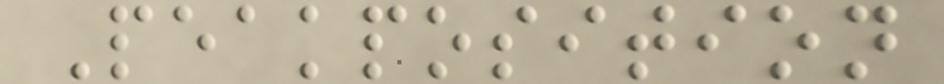Peakposition
